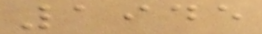1945
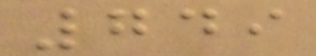749
